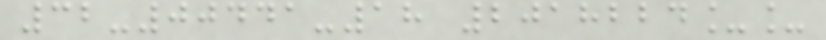32-00441-18 2018224__
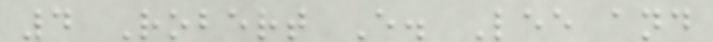4 Robert E. Lee and
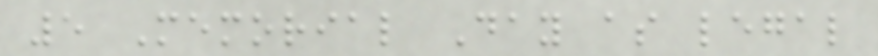5 Memorial Day as legal
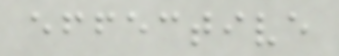effective
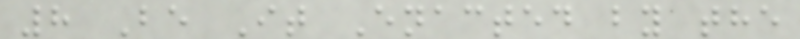8 Be It Enacted by the
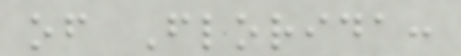of Florida:
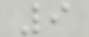9
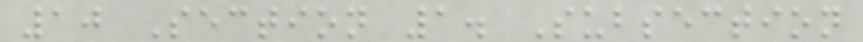10 Section 1. Subsection
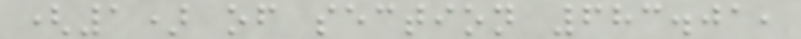(1) of section 683.01,
